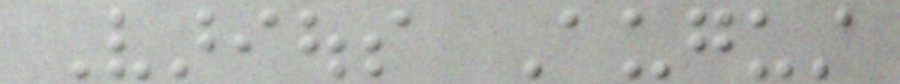Various August
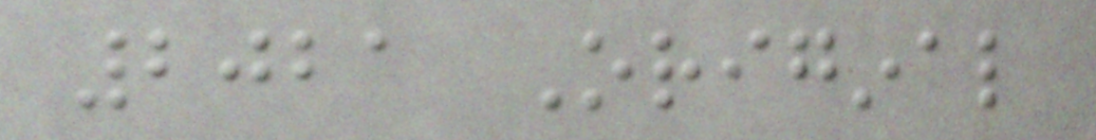2021 Original
